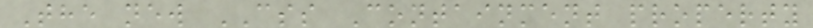The new CSS Containment property
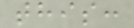this:
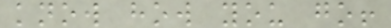know how you go!
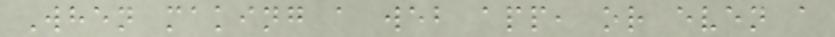When making a web app, or even a
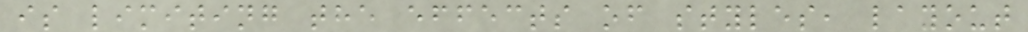is limiting the effects of styles, layout
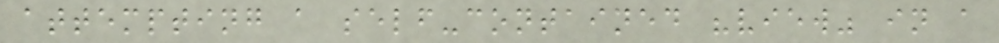attempting a self-contained "view" in a
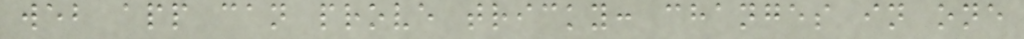web app can prove tricky: changes in one
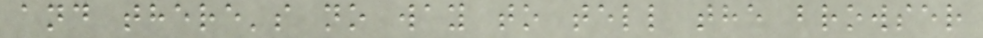and there's no way to tell the browser
